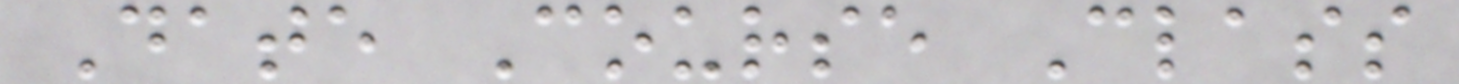Date Course Class
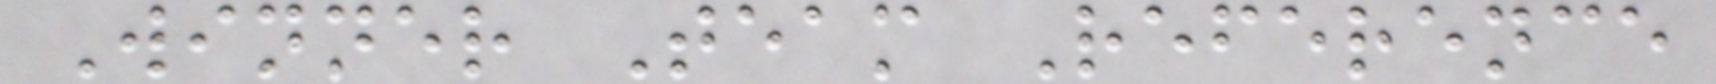Winner Team Reference
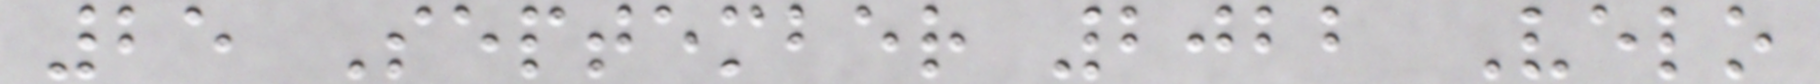25 September 2022 Velo
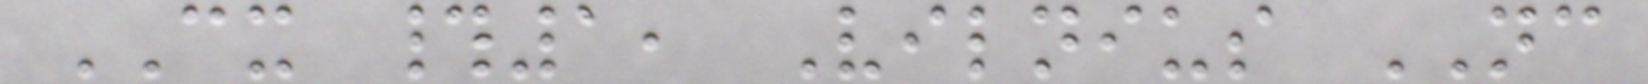CX #1, Vilnius NC
